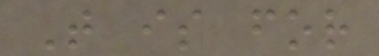T is for
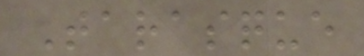Tarasque
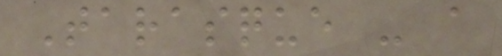Tarasque - a
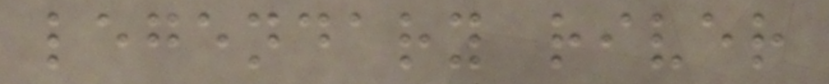legendary river
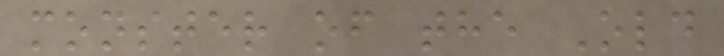monster of the Old
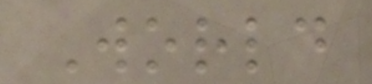World
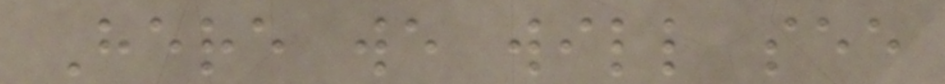Here we will see
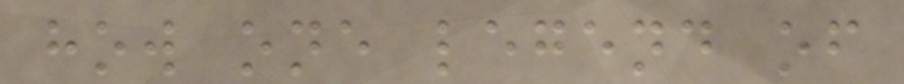how one legend of
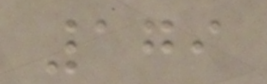179
